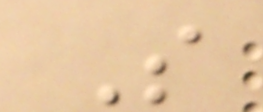So
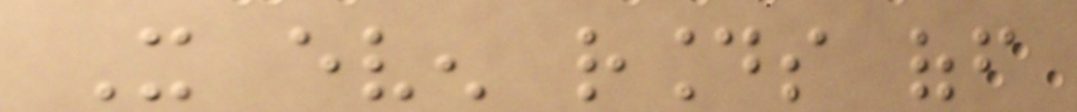It even rounds off
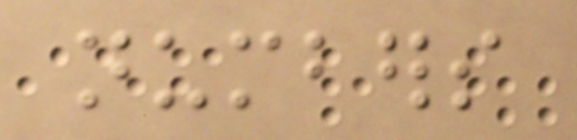numbers
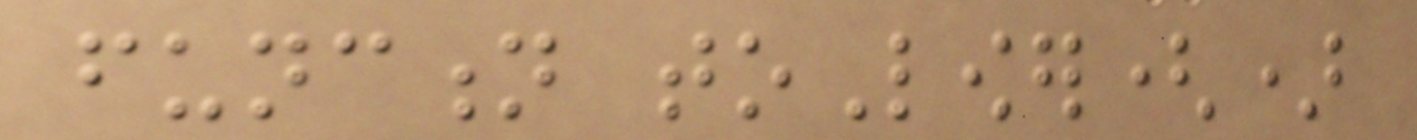function toLower()
